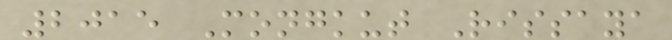2015 Mongkut Rissaya
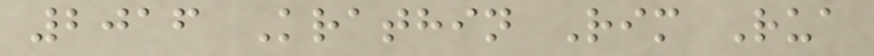2016 Krathin Rim Rua
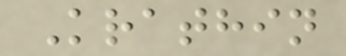Krathin
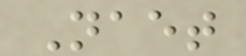Naet
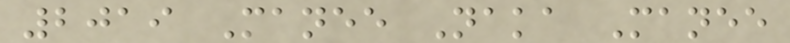2019 Manee Naka Manee
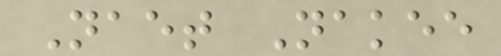Naet Nakee
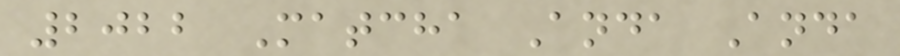2022 Matcha Anda Anda
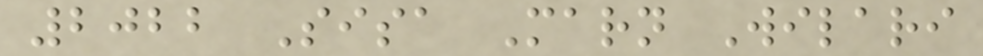2022 Sisa Marn Wilari
